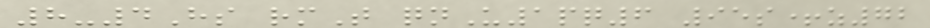8-4Hs rmT qnU1pq6 95s+z72
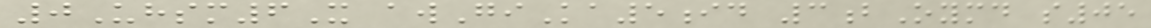0Uhsm6X awGiKa5id 3bOymd s05
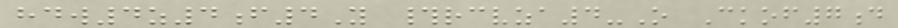hdw4z4f4Y #rcvza4-O Ckof7d
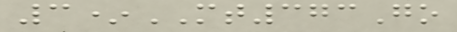3*MT373Go
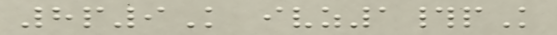8p9K ivz1#pK
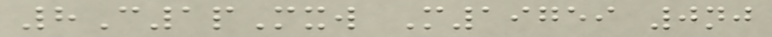8C1pMxw M19759 0nj
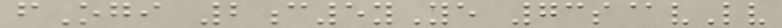fOgi 2c5yYe 73s@vLv
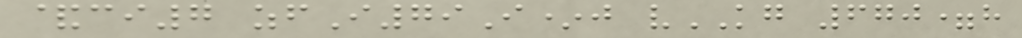&ci7 zfI79I*j vKG 670=h
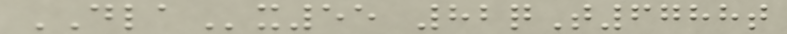DLAx55 82qT6788t
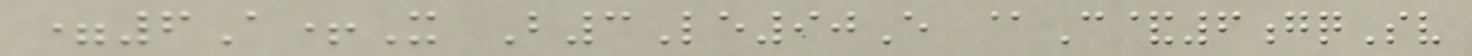=6A+X B3Le90E @C&6gqSv
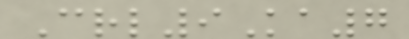Crl9Ka7
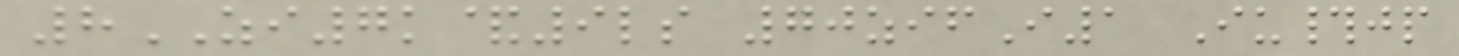8ZI7k&9ls 70zifI1 Iu#jp
